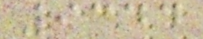9344
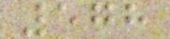578
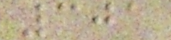301
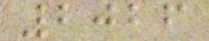2026
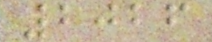2026
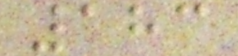183
